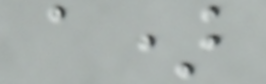a)
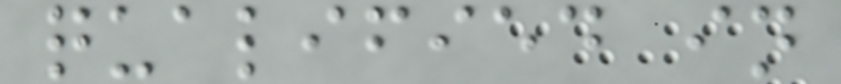qualified in
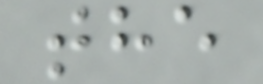the
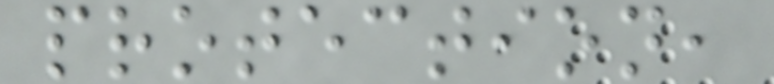protection,
